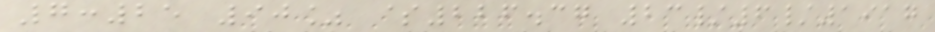7:25 90% $226.37 23/6/1917
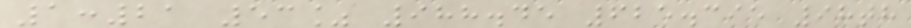1:21 53% 988.45 625.395 98th
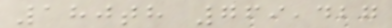180th 769,427
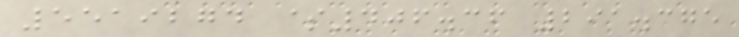5519274 $406.36 291.375
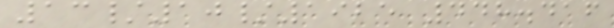13/10/1925 448.416
